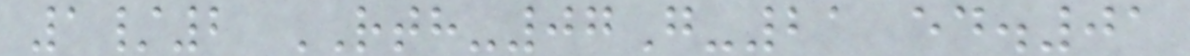1/2 RTH-07G-21 ed.01
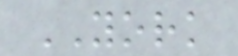YORK
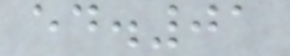ed.01
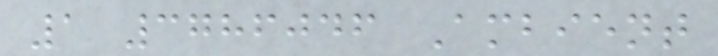1 3786046 Ambient
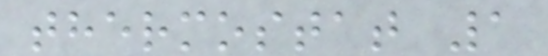thermostat 1
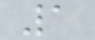1
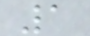1
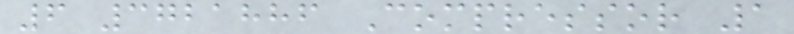6 3721886 Compressor 1
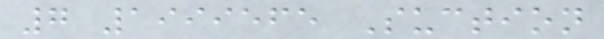7 1999565 Suction
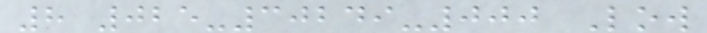8 025-30249-000 Low
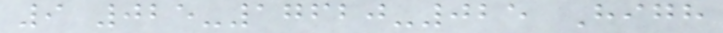9 025-17620-025 High
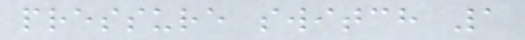pressure switch 1
